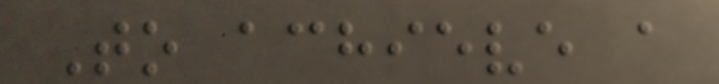To achieve a
